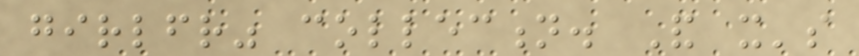girlfriend" collection. And it's
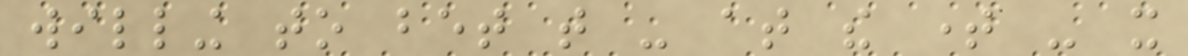willing to bet that - at the time - it
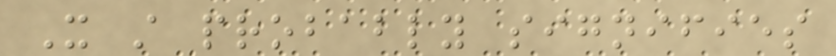It still probably signifies
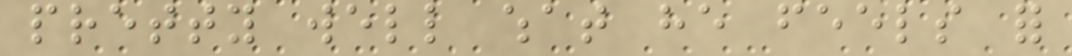pretty well what he feels for
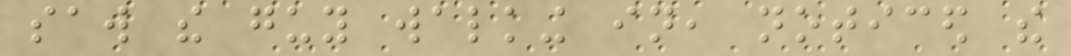saw the guy walking in, noticed the
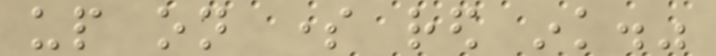up on some red ink."
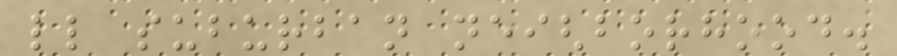little suburban neighborhood.
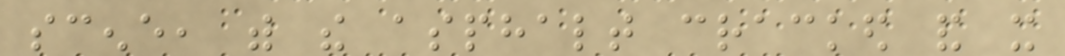scene, with the asphalt cracked and it
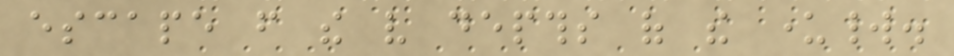escape from the very depths of the underworld.
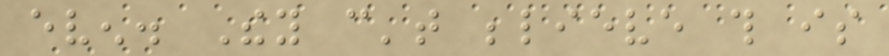even. They can't believe this is
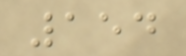154
